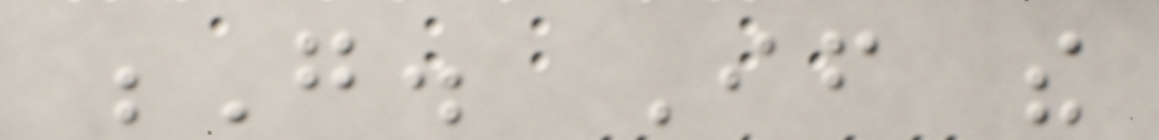G. If the
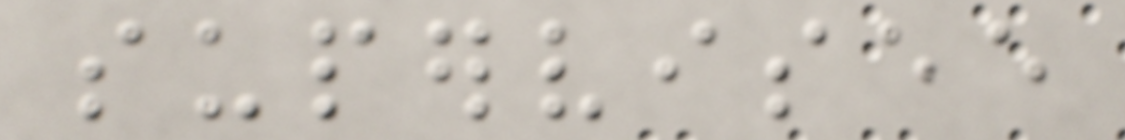supervisee
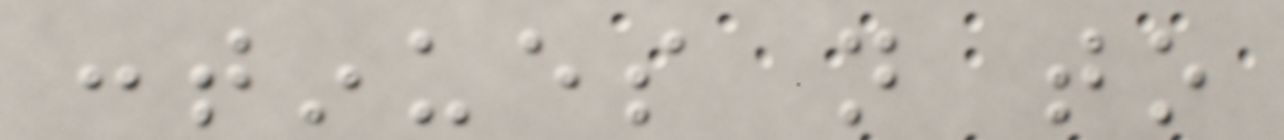continues not to
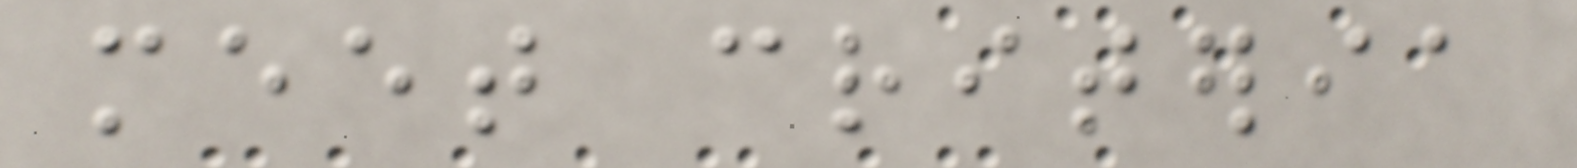meet criteria
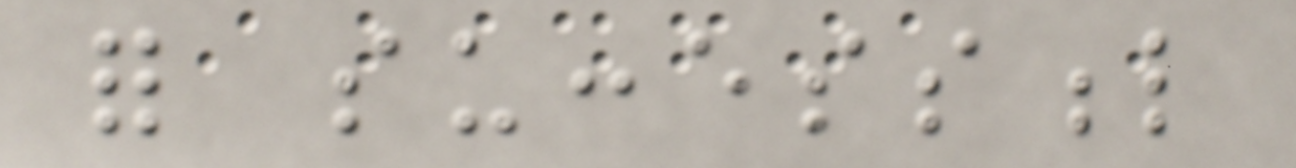for successful
